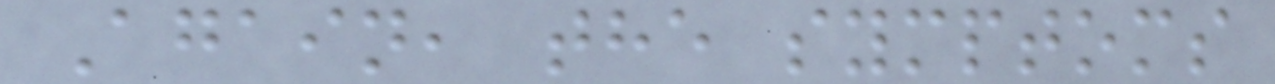Again, the symptoms
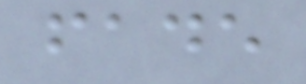fade
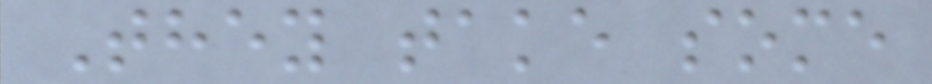They take some
